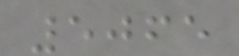5065
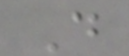D
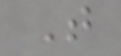T
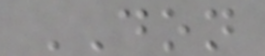DON
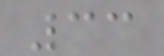33
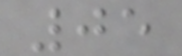05
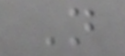N
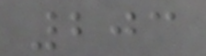203
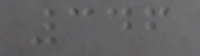346
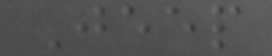Jeep
